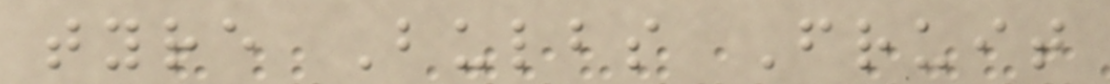tyre Bulbs Fruit
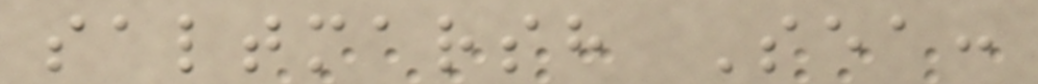saltmarsh Sea:
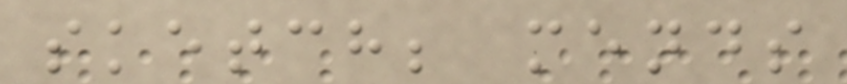sketch; mends
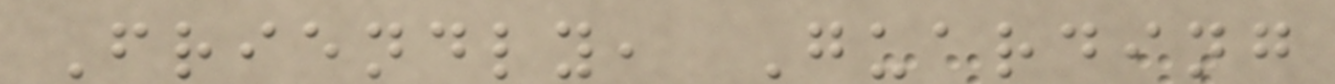Friendly, Guarding
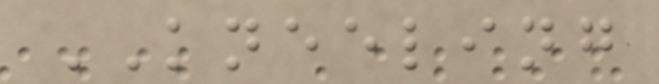KNEELING
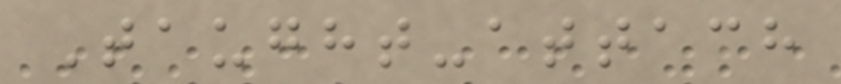Taught-attach
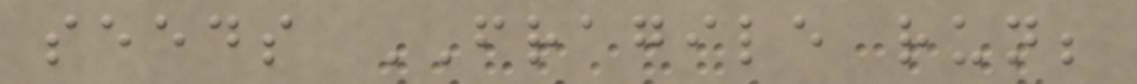seeds FRAGILE run;
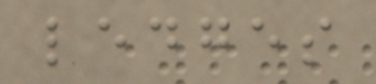ledges
